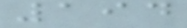194
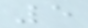5
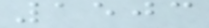1503
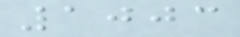1003
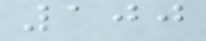100
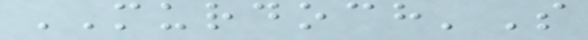MURDOCH'S
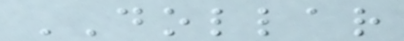DOLLAR
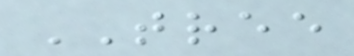TREE
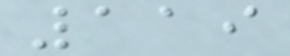119
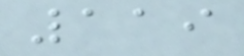119
